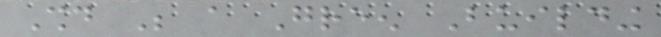Should Be a Green Building
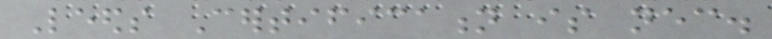Leeds Certification is necessary.
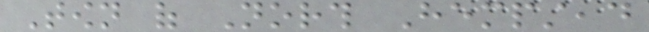Town of North Hempstead
